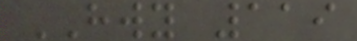HWY 119
